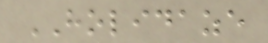HOLIDAZE
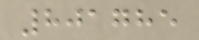801785
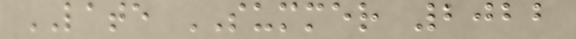LATE SUMMER 2022
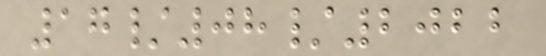17/08/2022
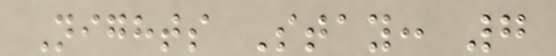Nights Stay: 7
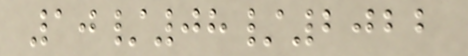10/08/2022
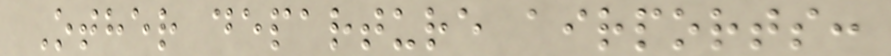Other departure airports:
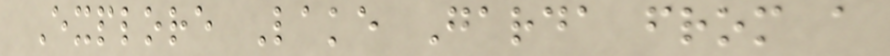Explore Lake Garda from a
